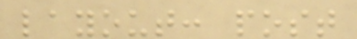layout: post
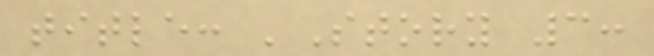title: 'Story 3:
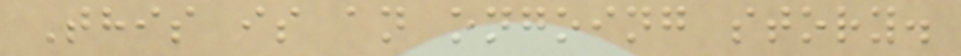This is an ongoing story.
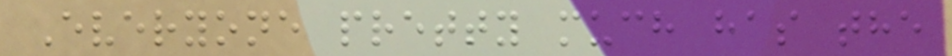Everyone pretty much has the
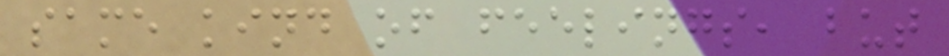same kind of feelings, but
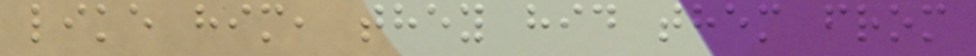like him, they hid them from
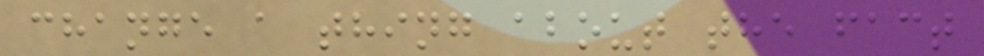change a thing about the fact
